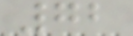72
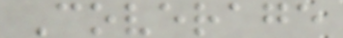Coverage
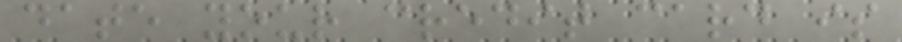date your credit card is
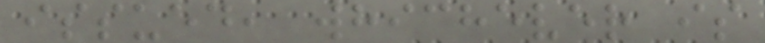issued, whichever is
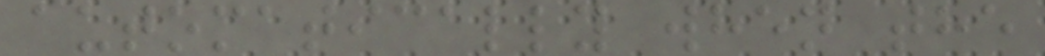automatically when the
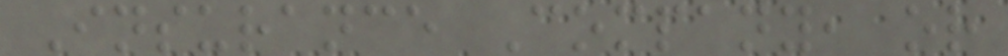Insurance Company, or
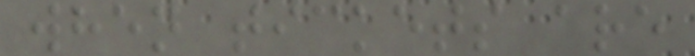when tickets are
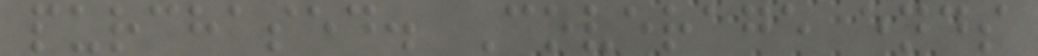purchased. Coverage ends
